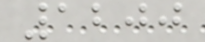1200
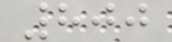800
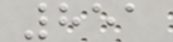851
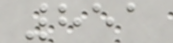851
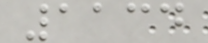1134
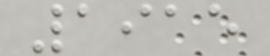1915
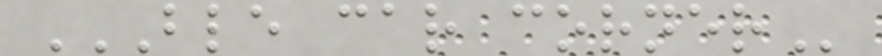BLE CAR CORNER
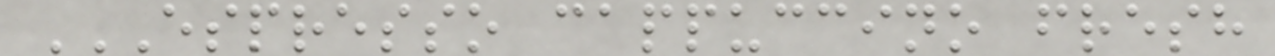ESPRESSO CAPPUCCINO FRESH
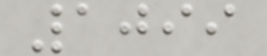1099
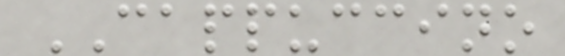CAPPUCCINO
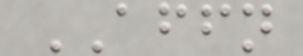AFFN
